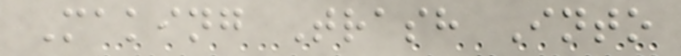Making Trash Into
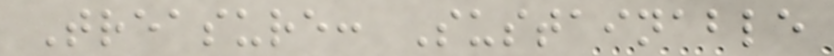Treasure: Sustainable
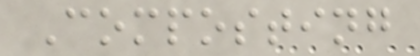Composting
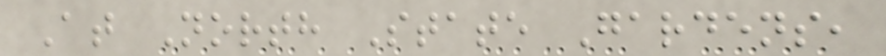At North State Gardens,
